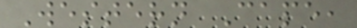Western Cape,
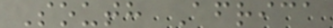South Africa
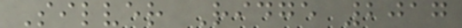Silver Ridge 2017
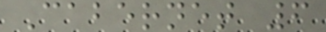Cabernet 6
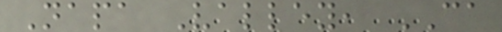Napa Valley, CA
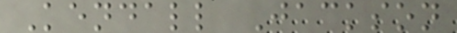Kendall Jackson
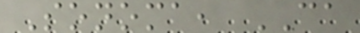Sonoma, CA
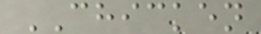CHICKEN
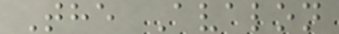The Avalon
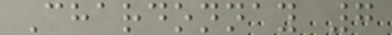Chardonnay 7
